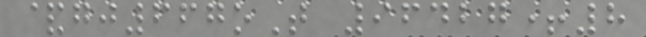&gj667oT 96427+8
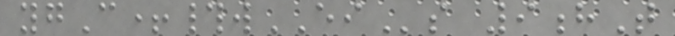ygC+#wEIs 9hT
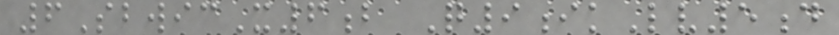6SbwicX6b Q9ikLv5d
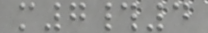m7#4
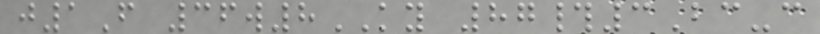j1F 36w8KY 87#3Bc-c
